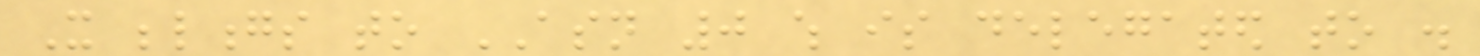It belongs to ASN 0 which is delegated to .
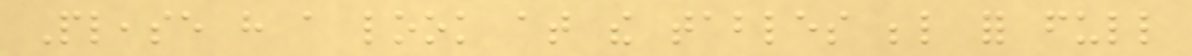Please have a look at the tables below for full
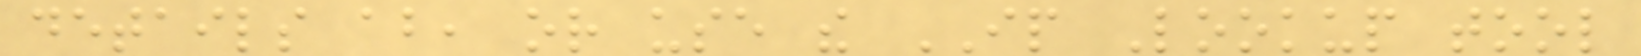details about, or use the IP Lookup tool
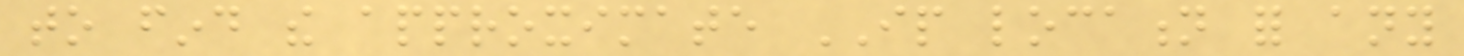to find the approximate IP location for any
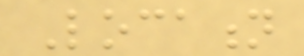Location
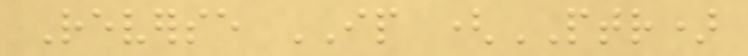Reverse IP (PTR)
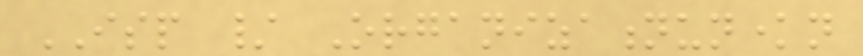ISP / Organizationunknown
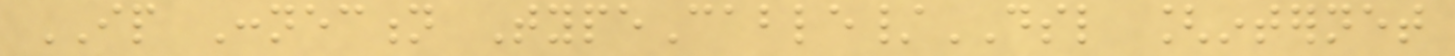IP Connection TypeCable/DSL [internet
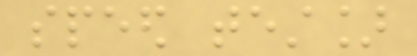speed test]
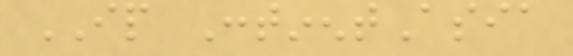IP ContinentAsia
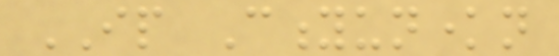IP Cityunknown
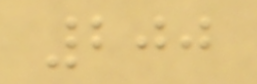200
